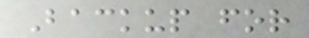Backup for
